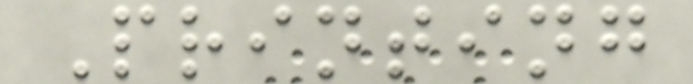Printing
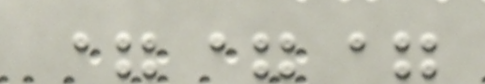===
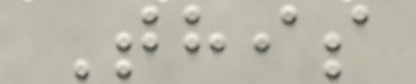This
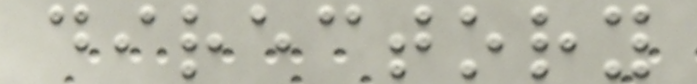directory
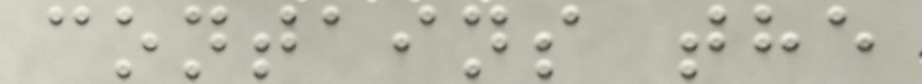contains the
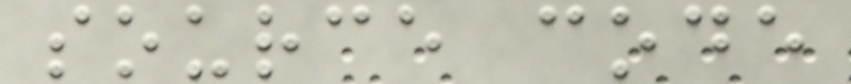source code
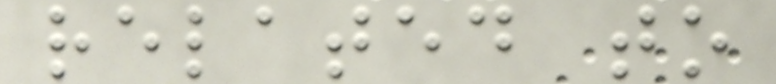related to
